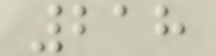218
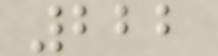222
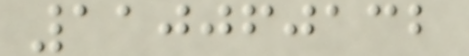110060132
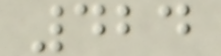424
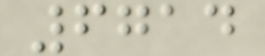6714
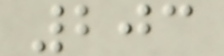203
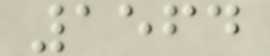1564
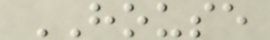HOUSE
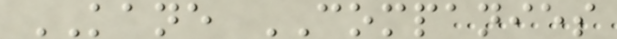KANE COMPANIES
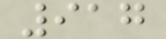917
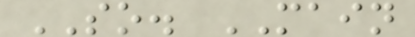SO. MAIN
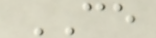CE
